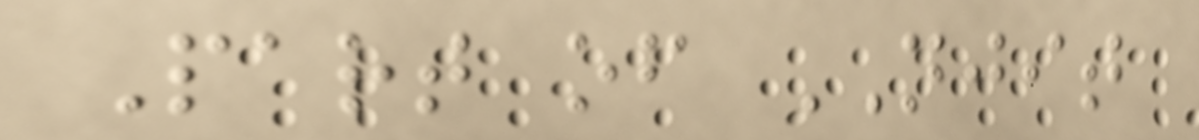Part of NJIT
